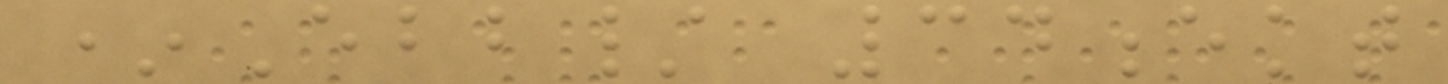*Ebb/ 34ekt
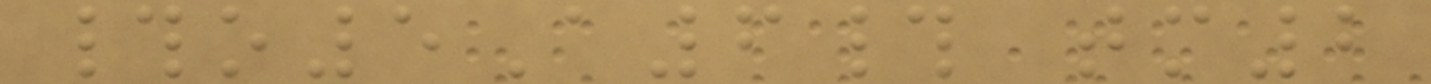#o5A6# tm2
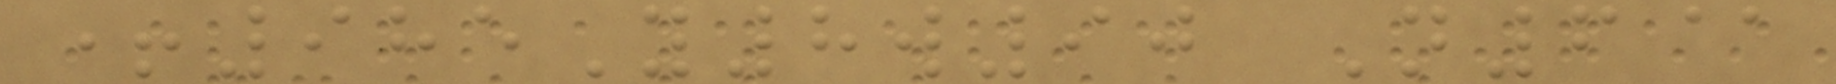+985Y8w90 N6@
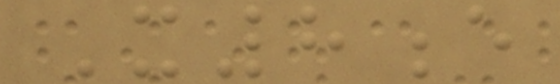X8e
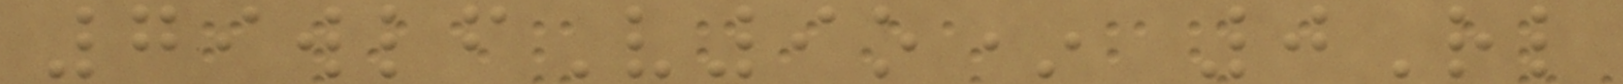79wlfV9o* 0Rl
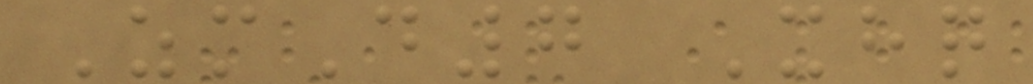ZmD7 Xhq
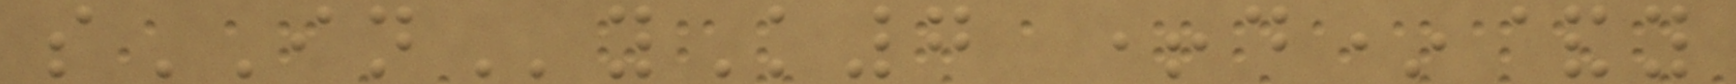sINyK7 +d*&y
